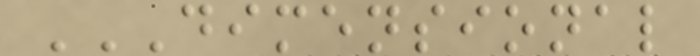DIMENSIONAL
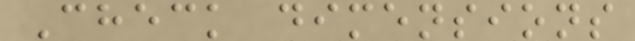Check dimensions
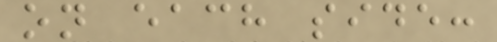on each side:
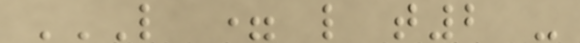L = L T2 -
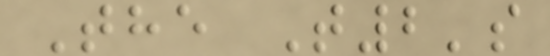The T2's
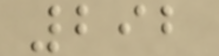292
